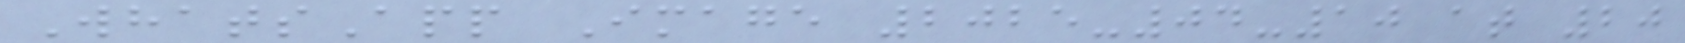WhatsApp Image 2025-04-10 at 20
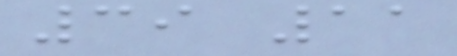39 11
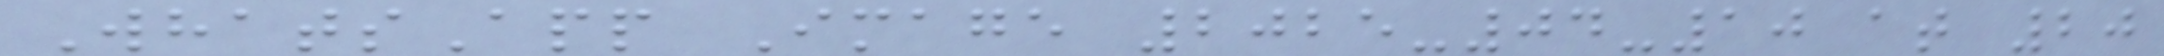WhatsApp Image 2025-04-10 at 20
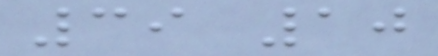39 10
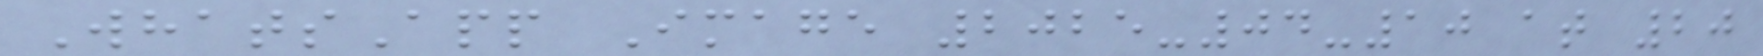WhatsApp Image 2025-04-10 at 20
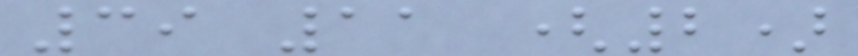39 11 (2)
